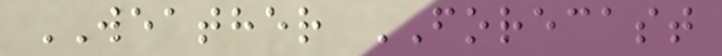WEATHER FORECAST
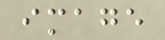image
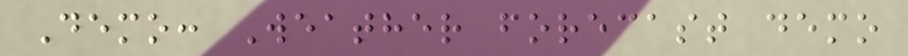Demo: Weather forecast demo
